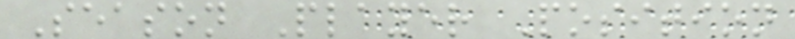Season Player Position
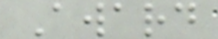Award
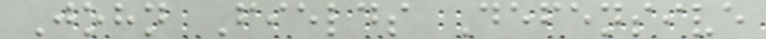John Fields Defensive
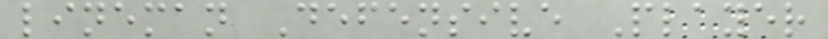lineman Defensive Player
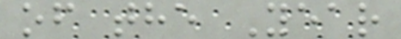of the Year
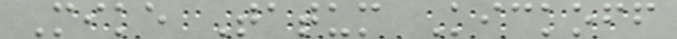Mike Tatum Kickoff
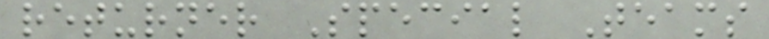returner Special Teams
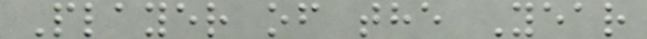Player of the Year
